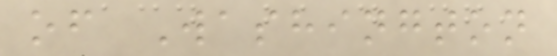of Washington
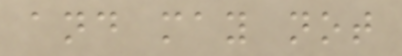and may not
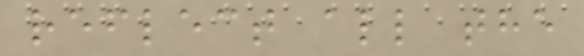reflect all the
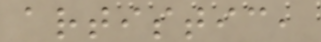artistic,
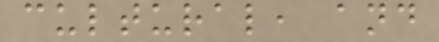cultural, and
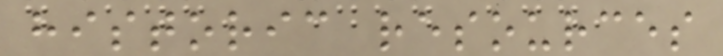historic resources
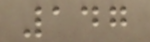147
